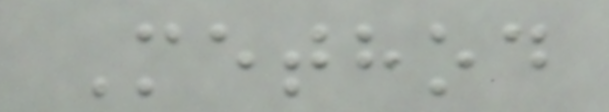Method
